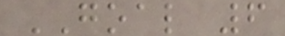GOAL 6
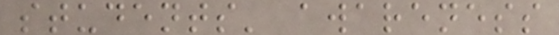students' awareness
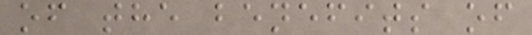of the benefits of
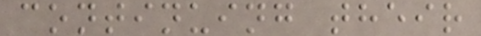continuing their
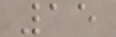15
